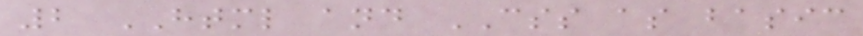2 HTML and CSS as basic
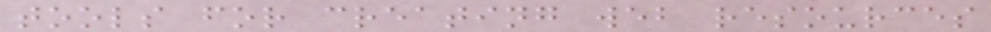tools for creating web resources
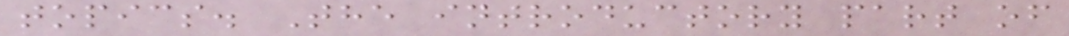topics. The introductory part of
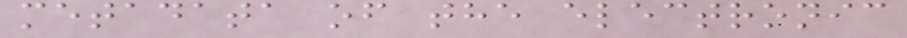metadata of the electronic
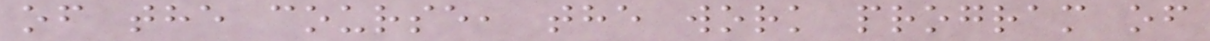of the course, the work program of
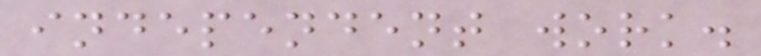independent work.
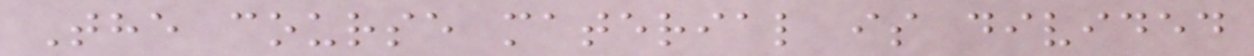The course material is divided
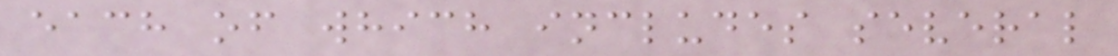each of which includes several
